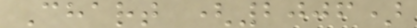Chart (2006)
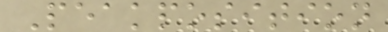Peakposition
